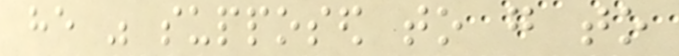he was supposed to go to
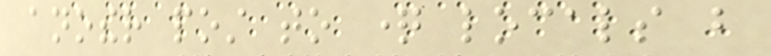another post to question locals but
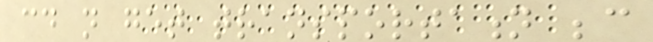could not get transportation because
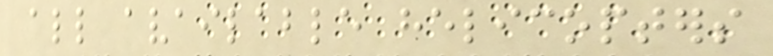all available helicopters
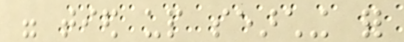were tied up searching for
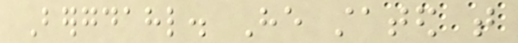Bergdahl. He stated that
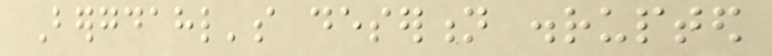Bergdahl's desertion disrupted
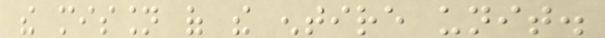the mission of the entire unit.
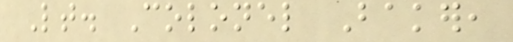Lt. Colonel Baker,
